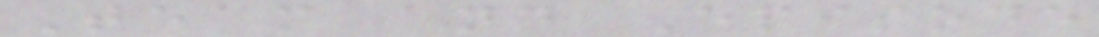Team and Episode
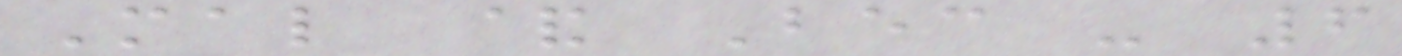Mal & Bec - 6
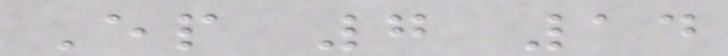Ep 7 14
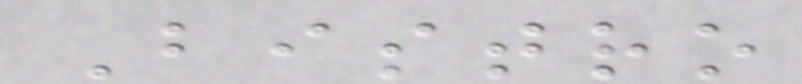Bistro
